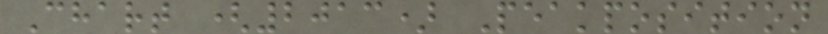Chart (2013) Peakposition
